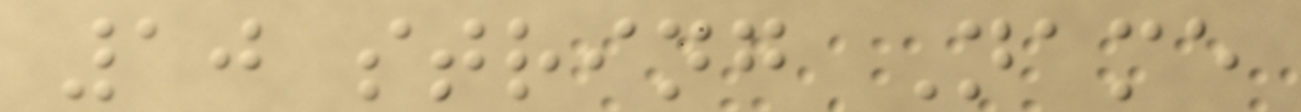10 string Name
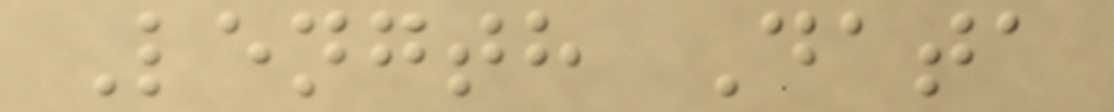Length Data
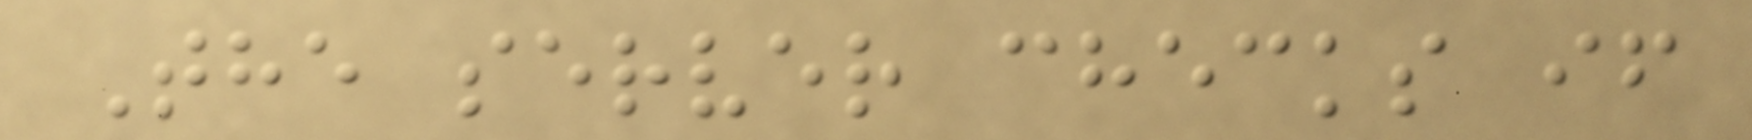The server checks if
